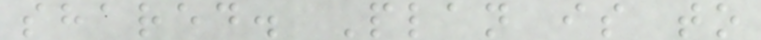shared. Plan is to
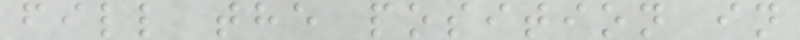fill the position in
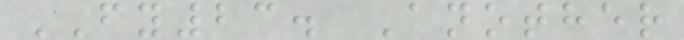FY23. Another
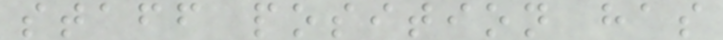staff position has
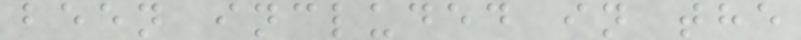been included in the
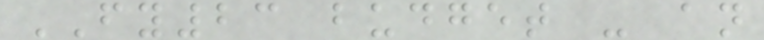FY23 budget - an
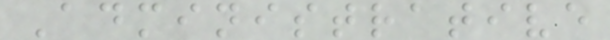Administrative
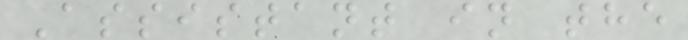Assistant in the
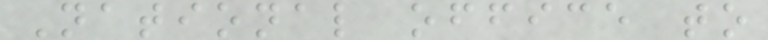National office to
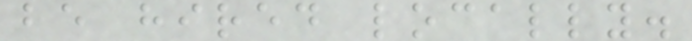be hired locally.
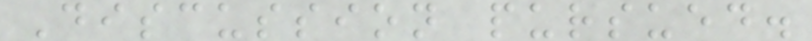Discussion pursued.
